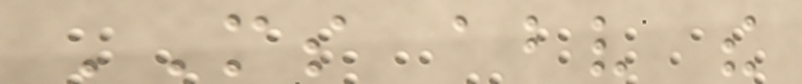MS above the
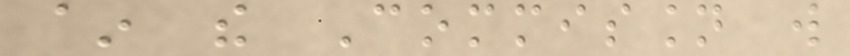~ the Commission will
